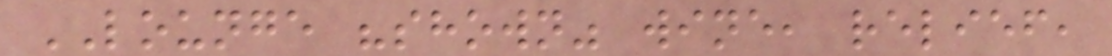LOUNGE "shown" wine, relief,
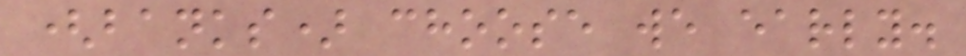(banks) choose we early.
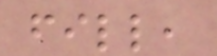fill,
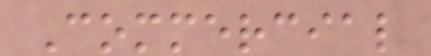Commercial
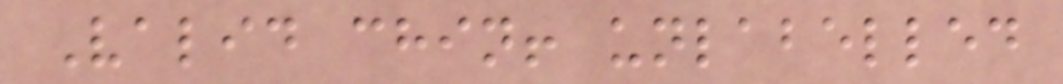Valid chin! unlabelled
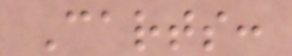Carts:
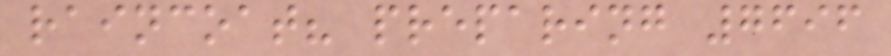raincoat? preparing 7696
